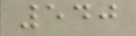540
